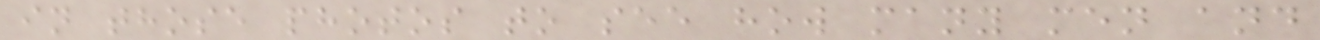in those photos to see how many men and
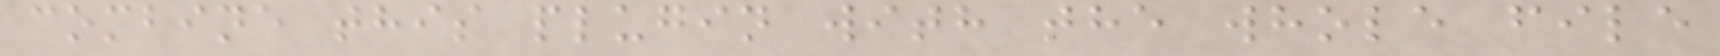combine this plugin with the whole file
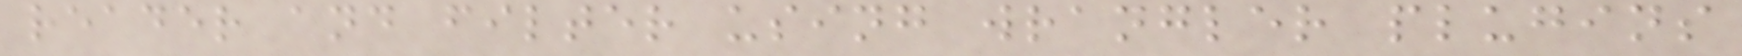reader and filter using wrangler plugins
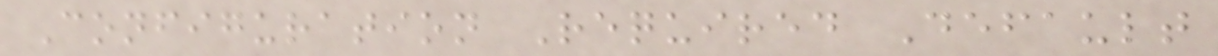Configuration Required Default
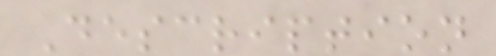Description
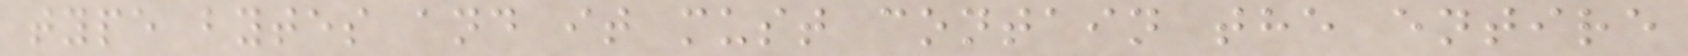type bytes and it must contain the entire
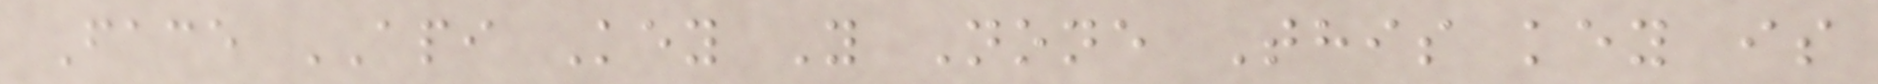Face API Key Y None This key is
